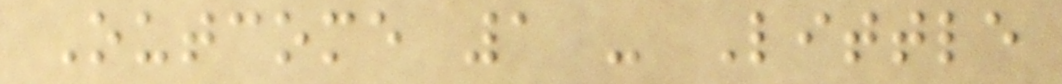Outcome 1 - Little
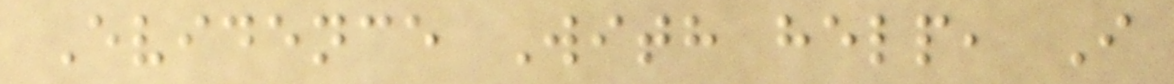Evidence With help, I
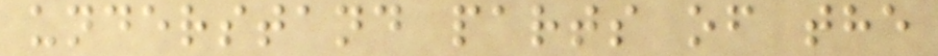understand parts of the
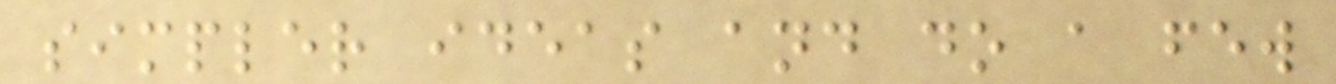simpler ideas and do a few
